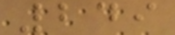249
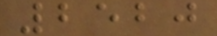2520
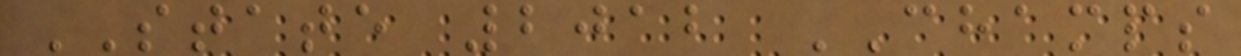STATE 2012 CHAMPS
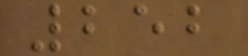252
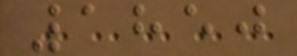1850
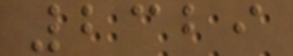2329
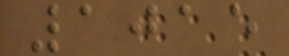1015
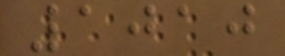1010
